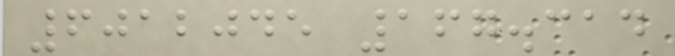6012045 167.314
